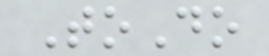ToDo
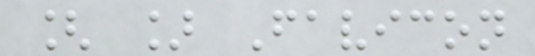[ ] Favicon
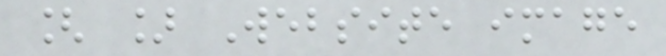[ ] Website image
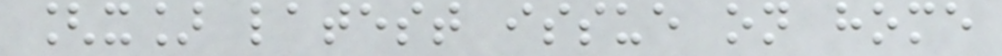[x] latest issue on home
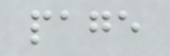page
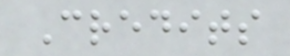Credits
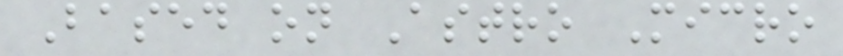Based on Astro Micro
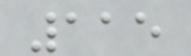115
